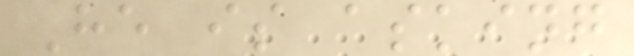He is asking
